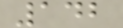142
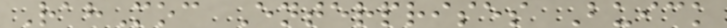RahMoc Enterprises Buick
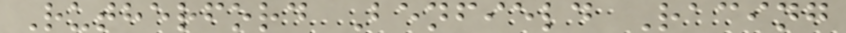Rutherford Benfield Racing
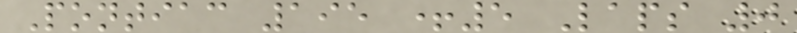Pontiac 195 +5 Laps 0
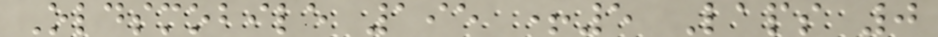Oldsmobile 195 +5 Laps 0
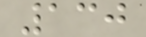130
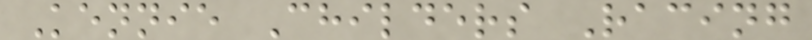Kennie Childers Racing
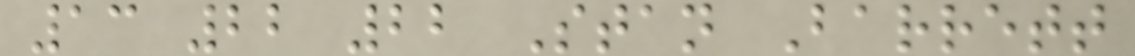13 22 22 Stan Barrett
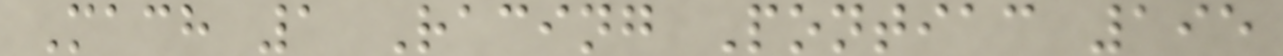Mach 1 Racing Pontiac 195
